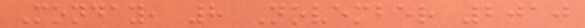Monday, 8 November 2010
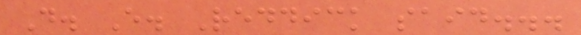D. E. Reddick said...
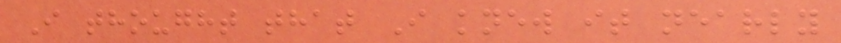I thought that I knew it nearly
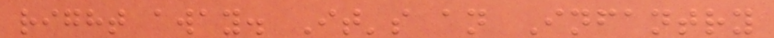right away. It's an Infantry
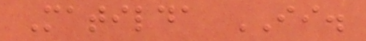Matilda II.
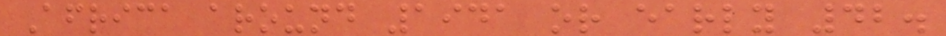Africa around 1941 or early 42.
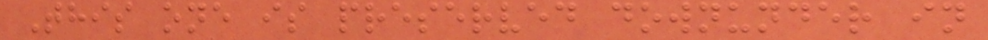This one is preserved downunder in
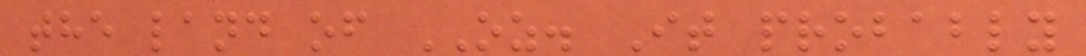the land of OZ. It probably
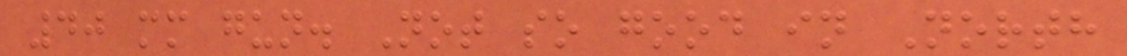40 mm gun. Not so good in North
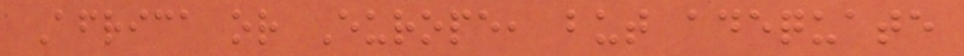Africa or Europe, but adequate
